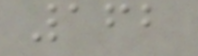162
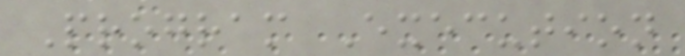Program Execution
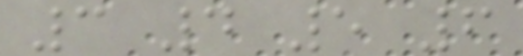3 4 5 6
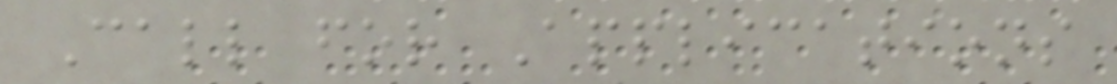Call for Applications
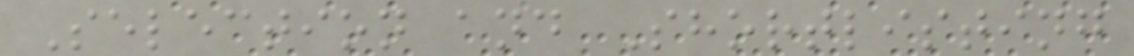Selection and Shortlisting
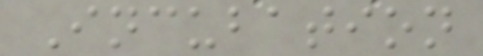Incubation
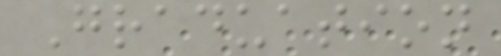Graduation
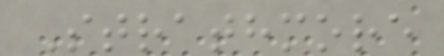Strathmore
